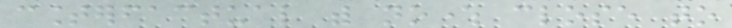counterfactual with nowhere close to
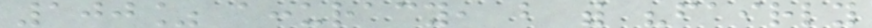100% accuracy, but with "fairly
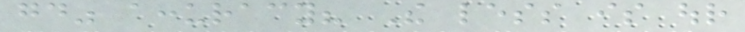good" accuracy? The less is our
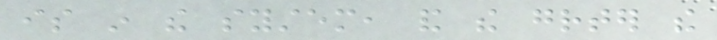is in the system, and the greater the
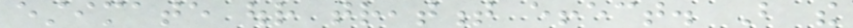estimate our treatment effect. But the
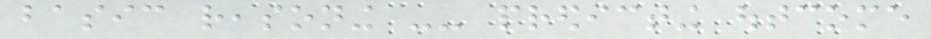basic reasoning -- predicting outcome
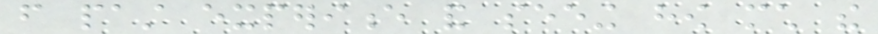from past experience and seeing how much the
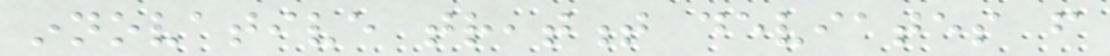innovative treatment deviates from
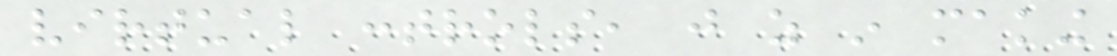virtual controls, just as in making
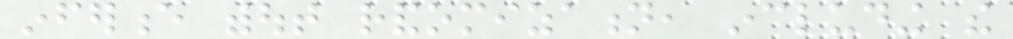inference without randomization, including the
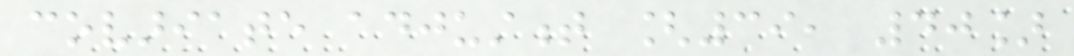covariate adjustment [39, 40]
